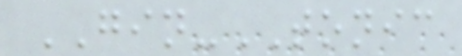GIN-TONIC
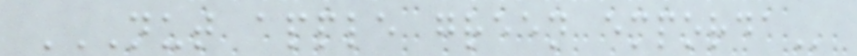NUT APPLE GREEN EMPORDA
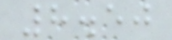8.50
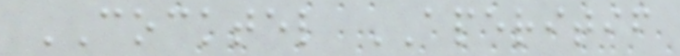COCKTEL APERITIF
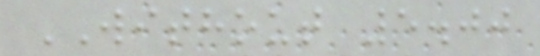WITHOUT 5.00
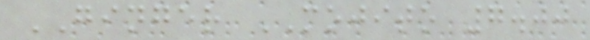GINGER MOJITO 7.00
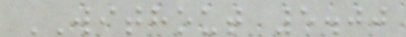WITHOUT 5.00
